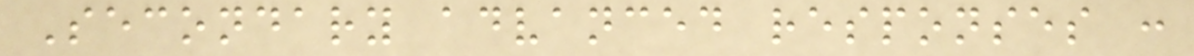Secondary advanced responses :
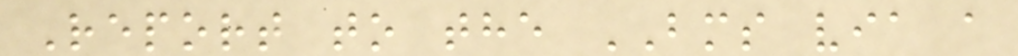Report to the BMS via a
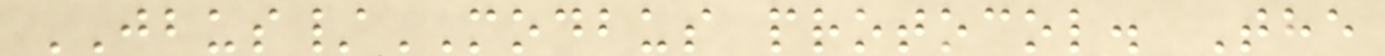JBUS/MODBUS protocol. The
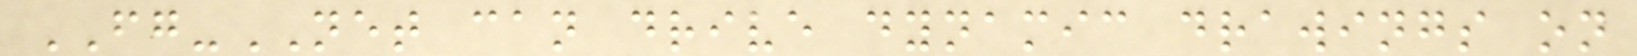FG-NET can drive dynamic drawings on
